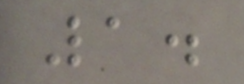1.
